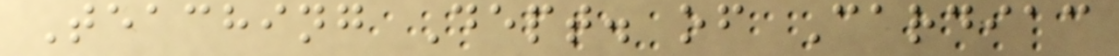Teaching Dept. of Cardiac
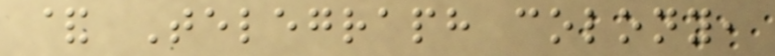& Telegraph colony,
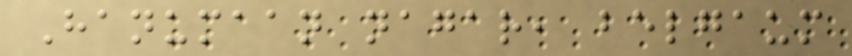Hanumaan nagar, belgaum
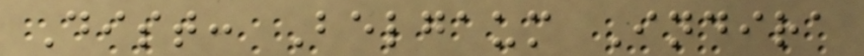Dist: Belgaum Indira
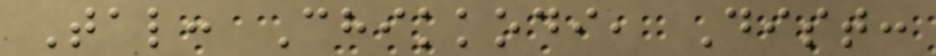Tal: Chikkodi, Dist:
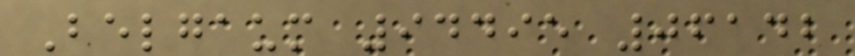Belgaum 94495 06142
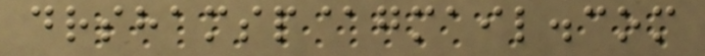drshamsp@gmail.com
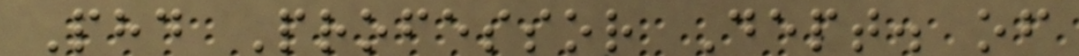Phd Professor Dept. of
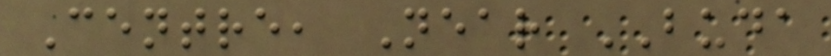Centre, Near BUDA
